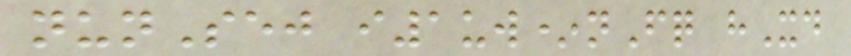nunSej i1uw*nFq hXd
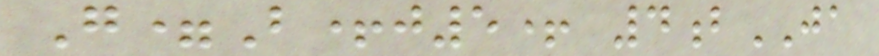G=B+j5+ 4bJA
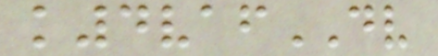k4vafDV
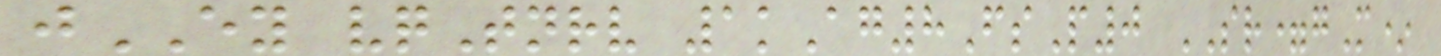jEY vqTnrv 1kAg8FsP0 SR=gM*
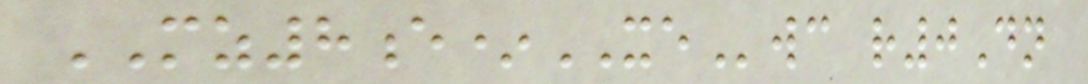MZ8e*XEwc r0Dn
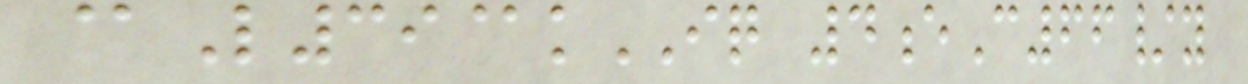@L39@kIQ 4eC66/y
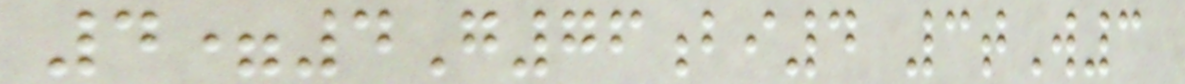4=4G76bi4 3tW3
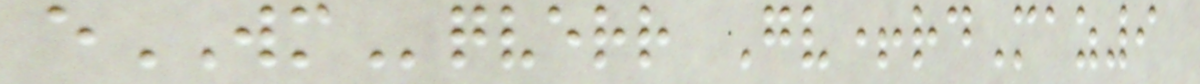eWMqverr Gv+rdMaz9
